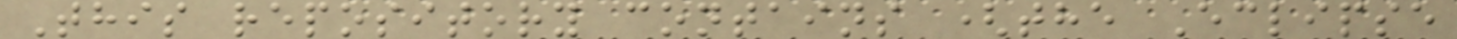This repository contains (the Eclipse
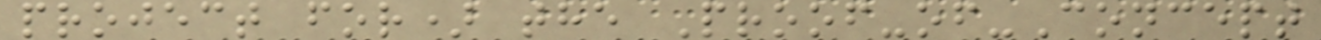project for) the Proof-of-Concept
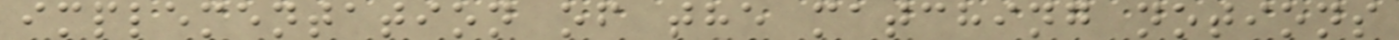implementation of the matching notions
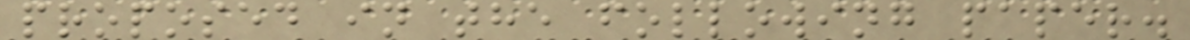proposed in the following paper.
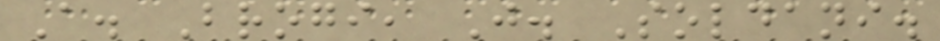A. Brogi, J. Soldani.
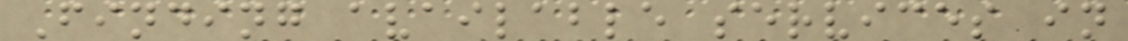Finding available services in
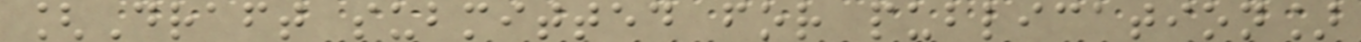[Draft submitted for publication]
